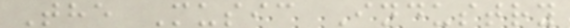The Music Industry
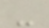-
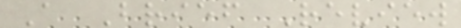A Brief Review
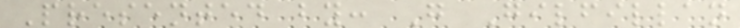Presented by: G Gilfillan
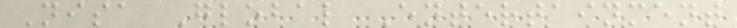Nisa Global Entertainment
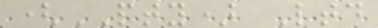(PTY) Ltd
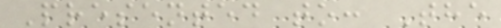Presented to: The
